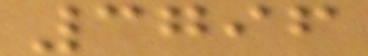3796
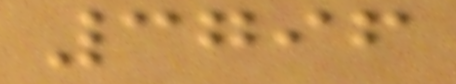3796
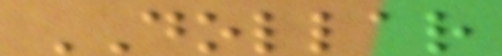DOLLAR
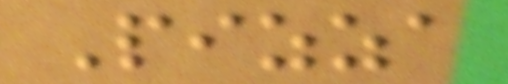Pizza
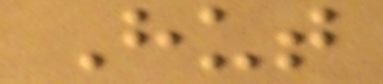Hut
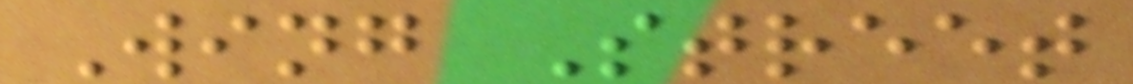Wing Street
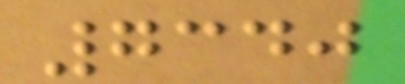7340
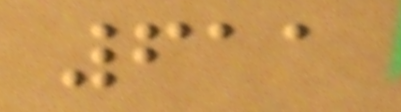611
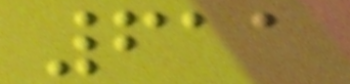611
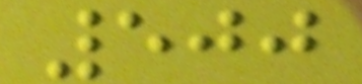500
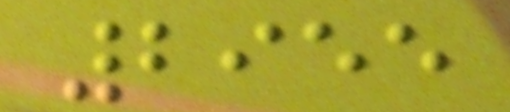2955
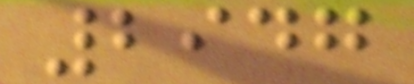2947
